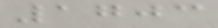1703
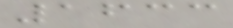1633
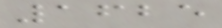1625
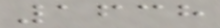1638
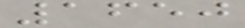1650
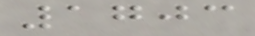1703
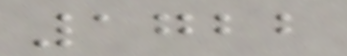1722
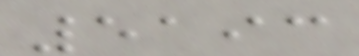5193
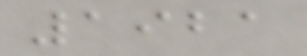1921
